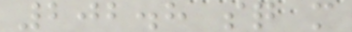202.8 sq m
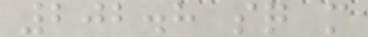202.8 sq m
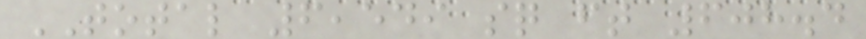TOTAL 6,549 sq ft 608.4
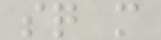sq m
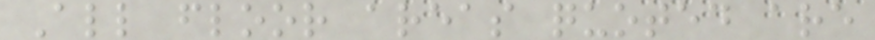All floor areas quoted are
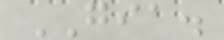GIA.
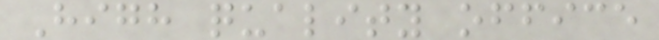High quality office
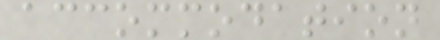accommodation
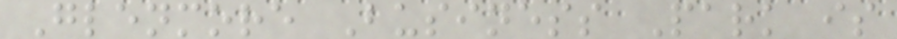Glenmore Business Park is
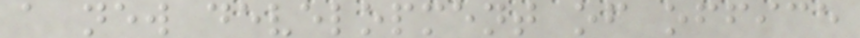a new development of office
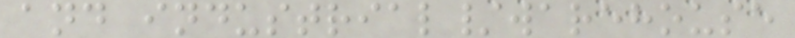and industrial/warehouse
